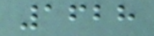1628
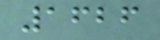1626
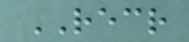RECR
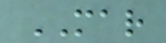MAR
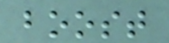boost
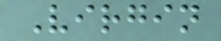Virgin
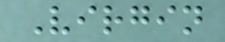Virgin
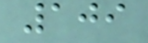109
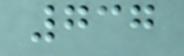737
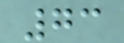73
